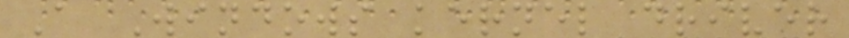A Windows kernel driver
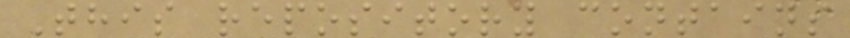This repository contains
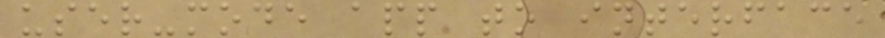user-mode app to interface
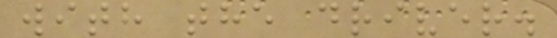with the driver.
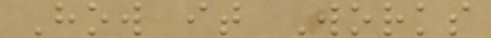How it Works
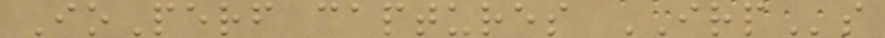IoPerf captures IRPs
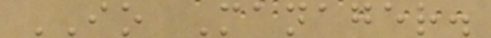IO Manager.
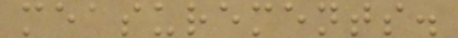measurements.
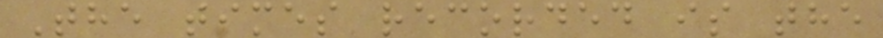The times recorded is the
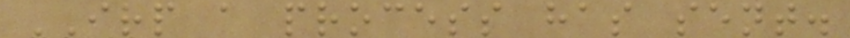IRP a process has sent.
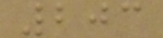203
